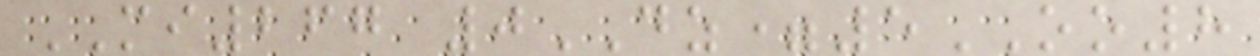MI267 0DZ=5OO8
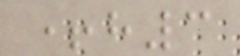+h3
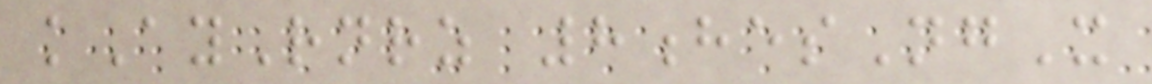kAyRnrz 8hesNgX
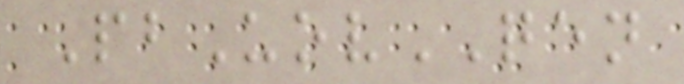PbUovQEN
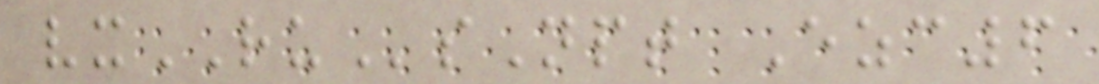vxRUsNpt Ezc6
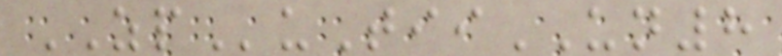ZPuTiiUN8
